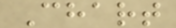Chart
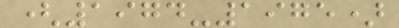(1974-1975)
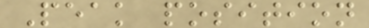Peak position
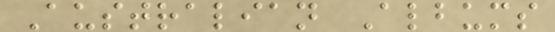Australian Albums
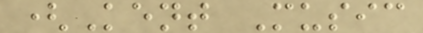(Kent Music
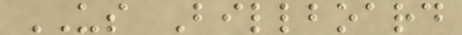US Billboard
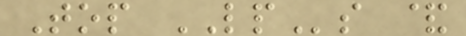Top LPs &
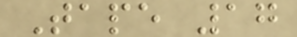Tape 17
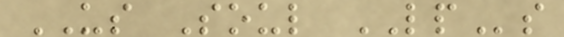US Soul LPs
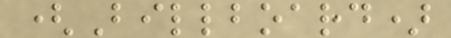(Billboard)
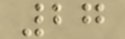27
